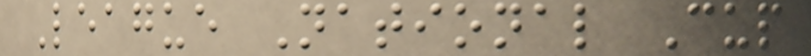League National Cup
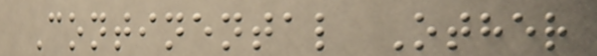Continental Other
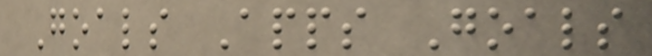Goals Apps Goals
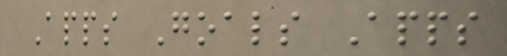Apps Goals Apps
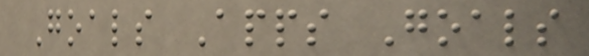Goals Apps Goals
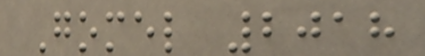Gomel 2018
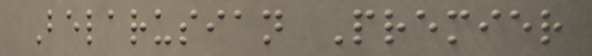Belarusian Premier
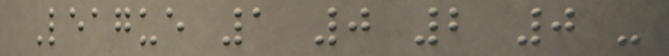League 1 0 2 0 -
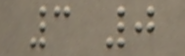3 0
